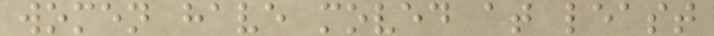women have moved at least
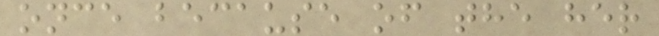once because of the her
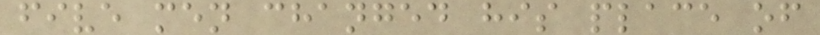five men changed his place of
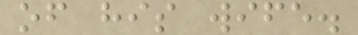of his wife.
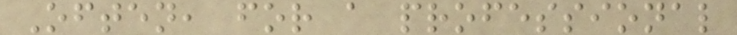Often, for a professional
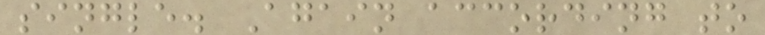single. Again according to
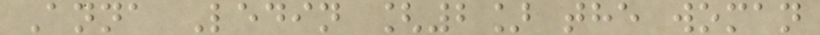Anna Ledin [2] the woman
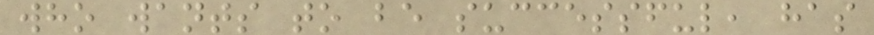who wants to be successful, has
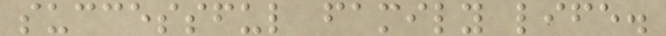successful family life.
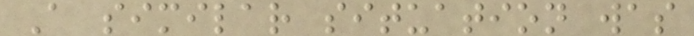A similar situation was
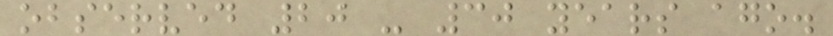observed 20 - 30 years ago.
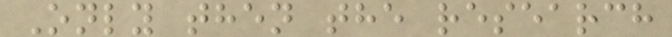Only then the research
